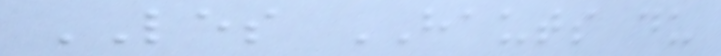LES HAUTS du
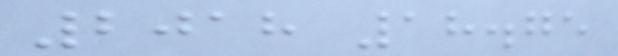2018 18.75
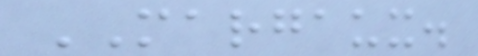MARGAUX.
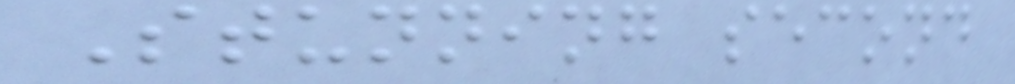Stunning second
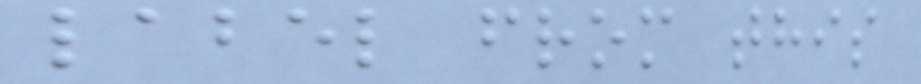label from this
